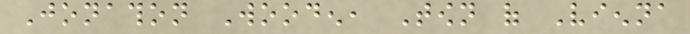Jonathon Wooden, Town of Vienna
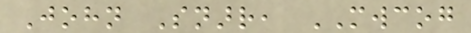John Snarr, MWCOG
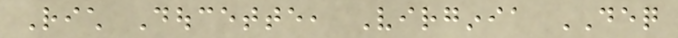Rich Doucette, Virginia DEQ
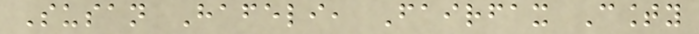Susan Hafeli, Fairfax County
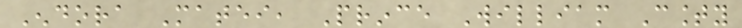Endora Matei, Prince William County
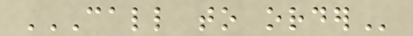CALL TO ORDER
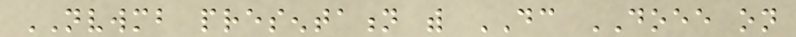NVWMB presentation with DC DOEE on
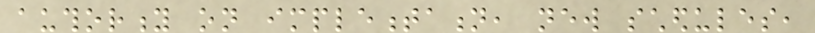authority on implementation, new schedules,
